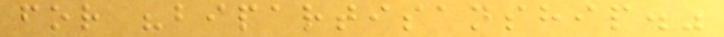for "bipartisanship."
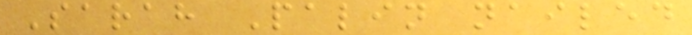Sarah Palin nailed
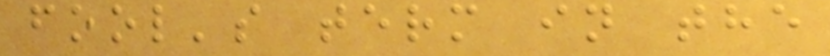fool's term in the
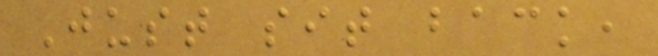Just sit back,
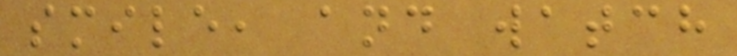smile, and watch
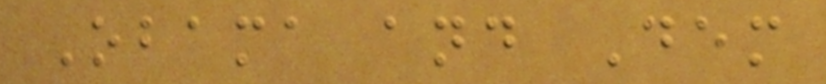Obama and Dem
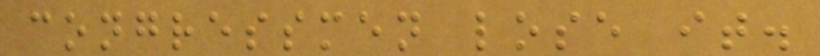congressmen lose it.
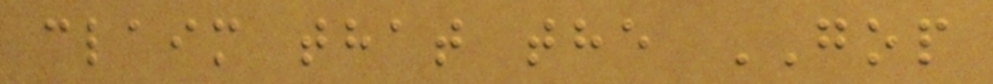claim that the GOP
